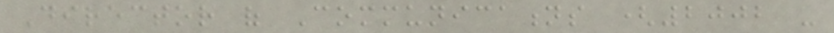Director of Communications (2002 -
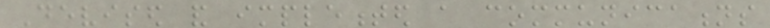Devised and implemented a communications
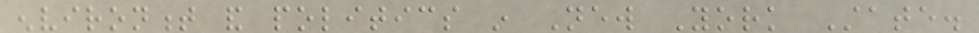environment and politics in New York State.
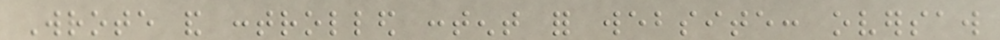Wrote and controlled content for website: oversaw
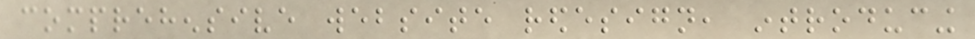comprehensive website redesign, introducing
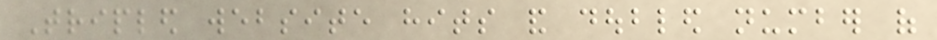Tripled website hits and doubled number of
